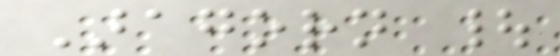Aragorn |
